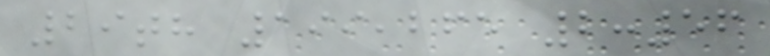29th 199,265 2:56
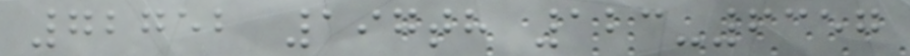72752 197th 123-6357
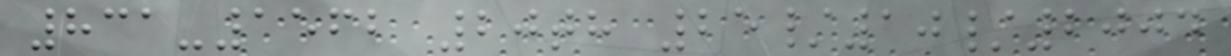831-1562 20th 25/10/2004
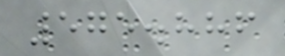575.886
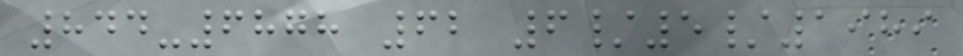844-6878 62 6/5/1989
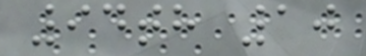94th 10
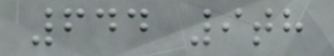644 9th
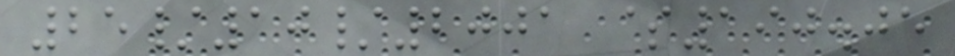25/10/2001 $190.05
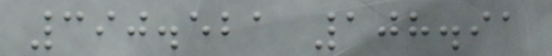390.521 108.91
